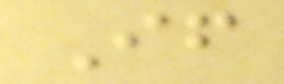If
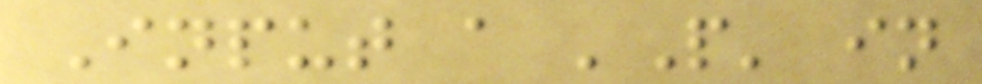Input a 'P' in
